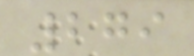279
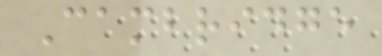Cambridge
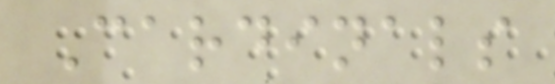Cardinals
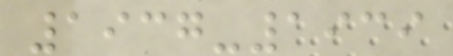1937-1939
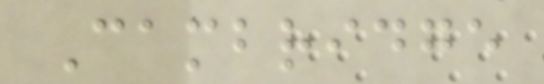Cambridge
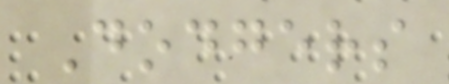Dodgers
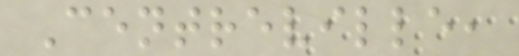Centreville,
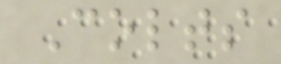Colts
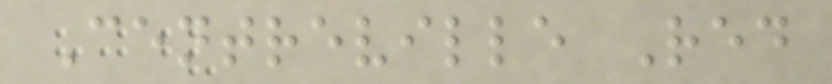Centreville Red
